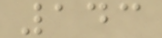143
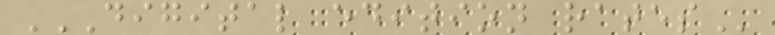DIGITAL EDITION RATES
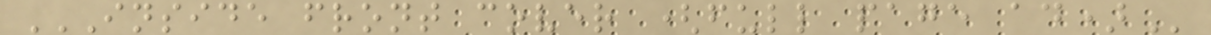INSIDE FRONT COVER (FULL PAGE AD)
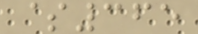$365
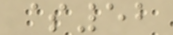$52
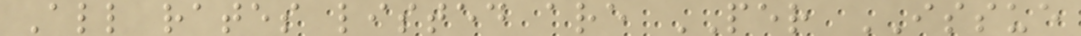All rates listed are PER ISSUE
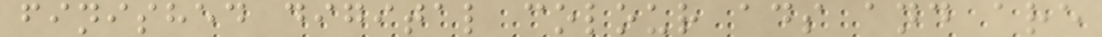finished digital colour ads and are
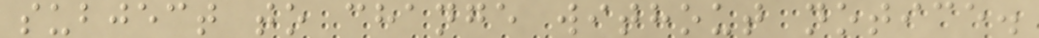subject to change without notice.
